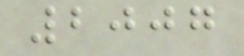2007
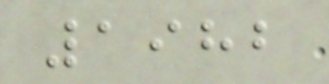1982
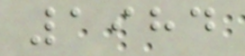1984
